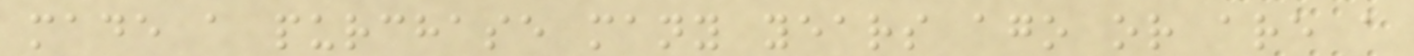made a purchase many years ago or are a
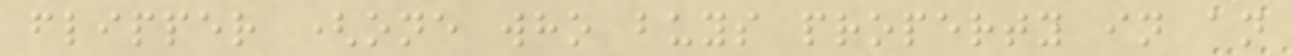flipper (one who buys property in an
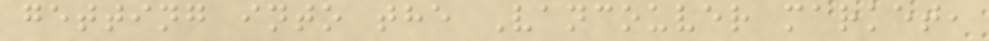getting into the Vancouver market,
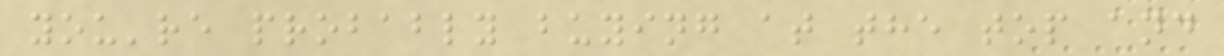you're probably buying at the top and
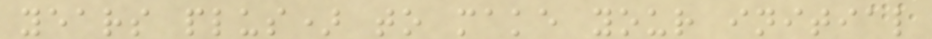years plus) to make your initial
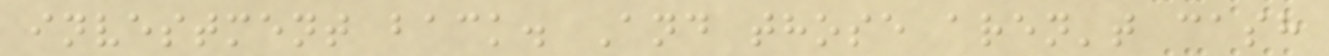investment back. And those aren't cash
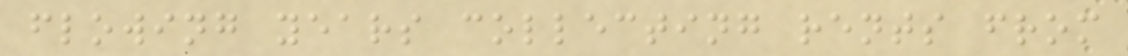flowing years collecting rents from
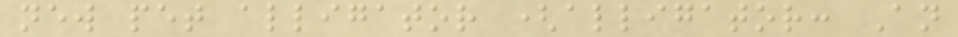new pet alligator (alligator: An
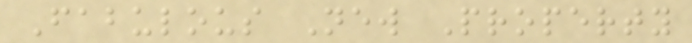Fabulous New Property
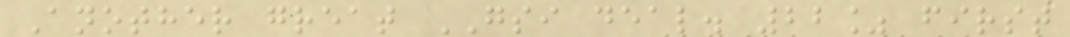Another great GSI deal. 22% first
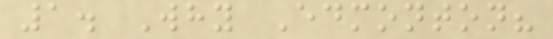1. Why Edmonton?
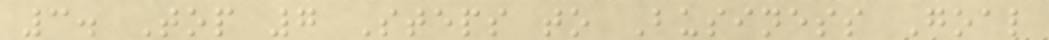3. Top 7 Steps to Business Goal
